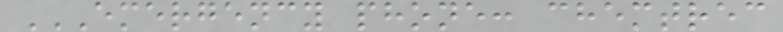EMERGENCY PHONE: CHEMTREC
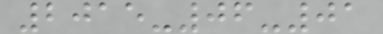2015-06-01
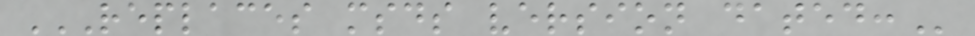REPLACES MSDS VERSION DATED:
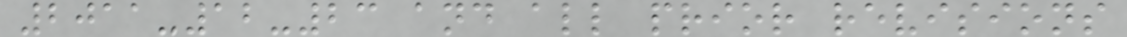2011-12-23 and all prior revisions
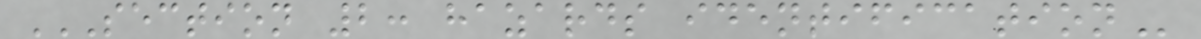SECTION 2: HAZARDS IDENTIFICATION
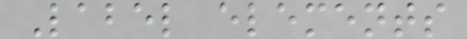Label elements
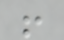!
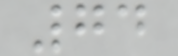74
